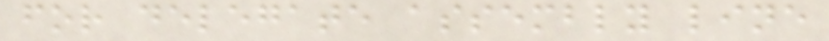for delegate assembly line
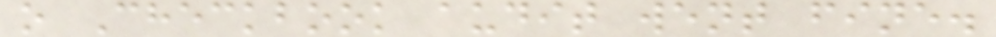o Checkbook audit went fine.
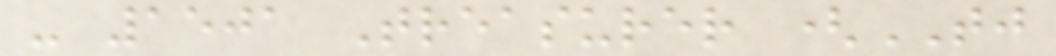- 1501 Treasurer (TJ
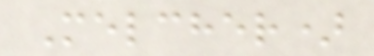Melcher)
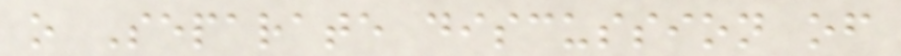o Separate discussion of
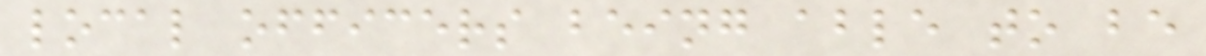local officers being able to be
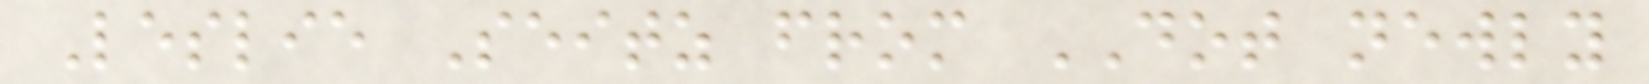Leslie Seitz from DOT newly
